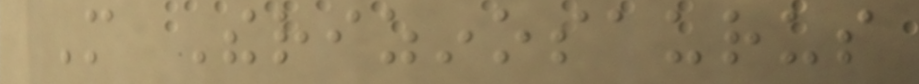More Therizinosaurus
